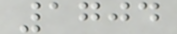1704
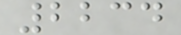2234
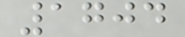1704
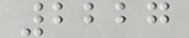2227
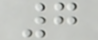7
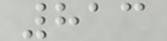813
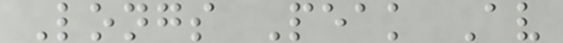Longs Peak Av
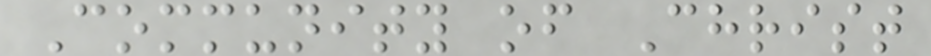Community of Christ
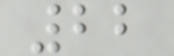22
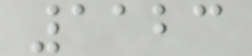1123
